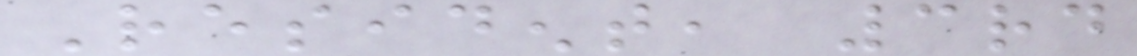Resident, 3rd
